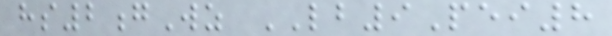hs2gWz LB9Pei8
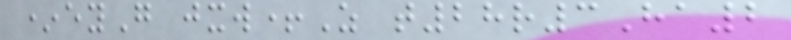*eyG jxw+Z t28r3Ha2
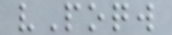vPoqw
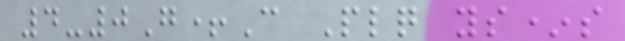4-0G+C Plq ys*s
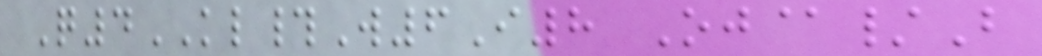Q4KL#W6I8 Oj@/B
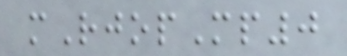mRjopMp0
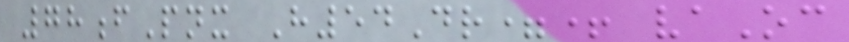78fPnx H54Dr=+ vaOc
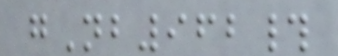gNb962#
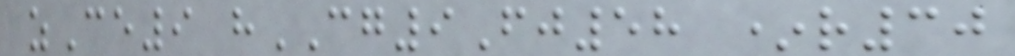zCe9 hCG9Fj58 *r30
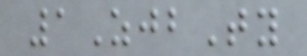1ZjbTy
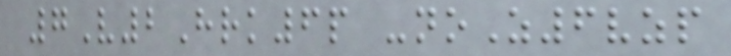7V2Hrk6p -noZ6vzp
